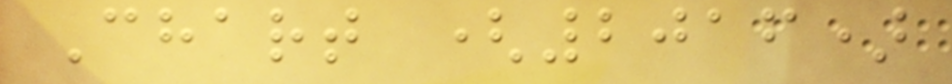Chart (2016)
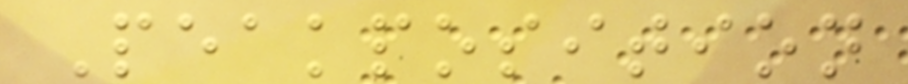Peakposition
